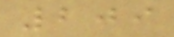209
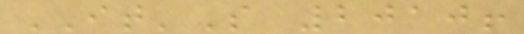IT'S 2010!
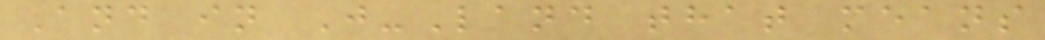And in J-Land that means
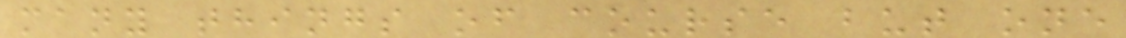many things of course but one
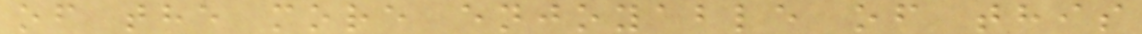of the more enjoyable of this
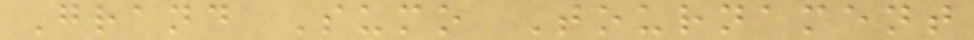Grand Sumo Tournament
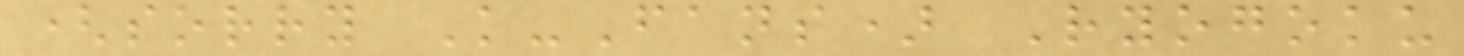(sorry K-Fans) Ryogoku
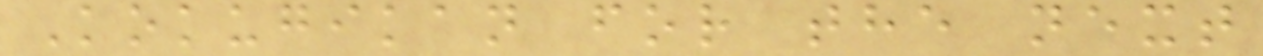Kokugikan for the next
